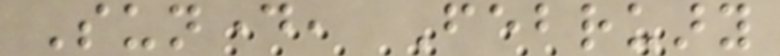Sunday, February
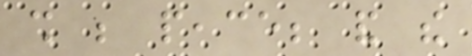shall be peace; and the
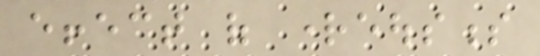effect of righteousness
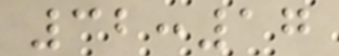32:17
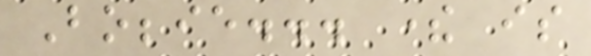Bobbie... there is
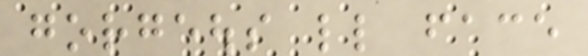gorgeous little face
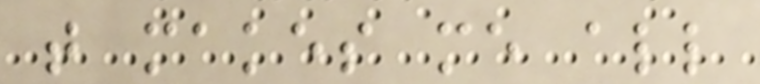that makes me all
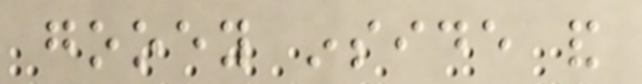gooey inside and
